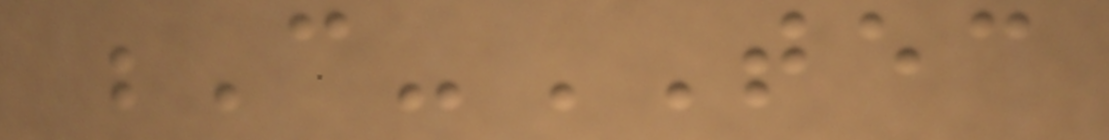C-TEC
